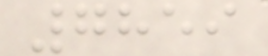7859
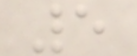5
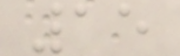15
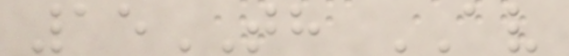15TH AV
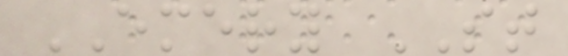EMERY ST
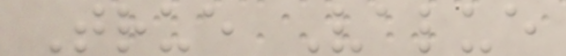True Value
